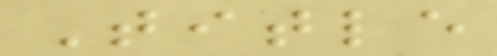Title
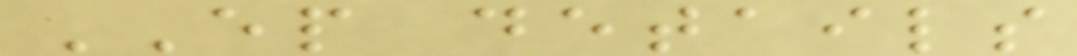EP details
